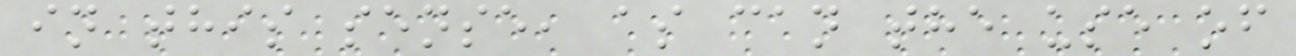in this sense, as can the use of
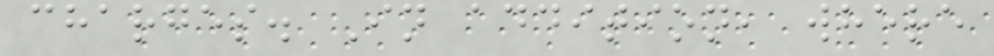charges. In addition, where
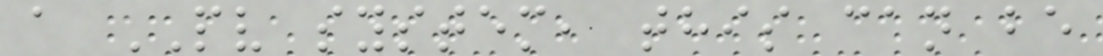a PV system, this can be
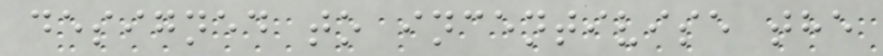designed to incentivise the
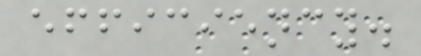efficiency.
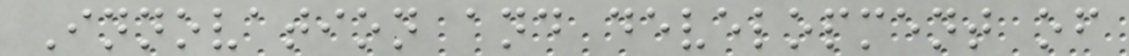Innovation and development of
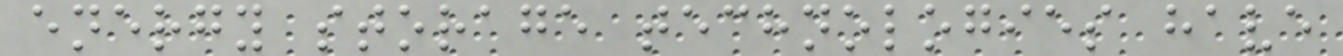energy storage technologies have
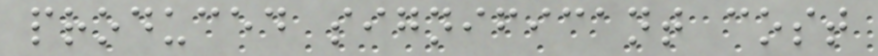produced significant cost
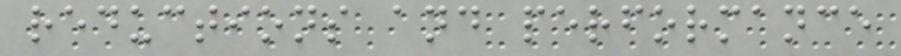reductions and performance
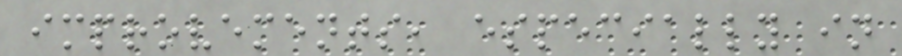improvements, especially in
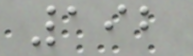192
